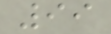99
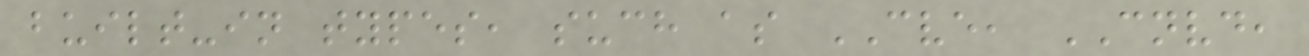built-in types, such as CVE, CNVD,
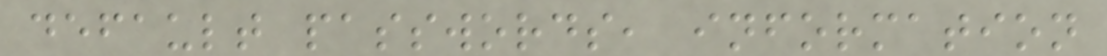default passwords, information
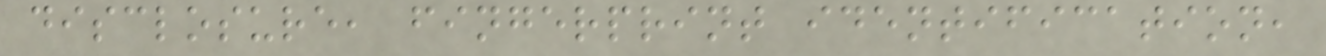disclosure, fingerprint identification,
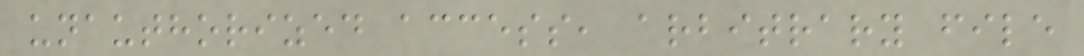unauthorized access, arbitrary file
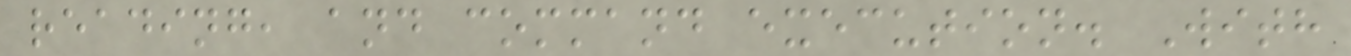reading, and command execution. With
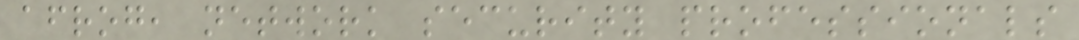afrog, network security professionals
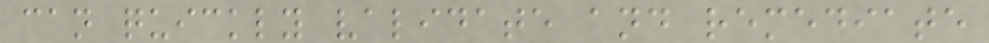can quickly validate and remediate
